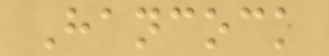Hancock
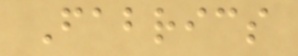Fabrics
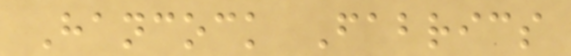Hancock Fabrics
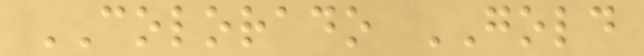COLORADO GOLD
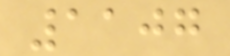1107
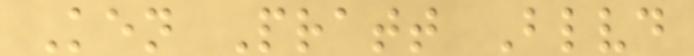Ken Pratt Blvd
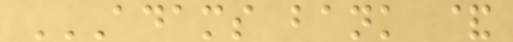ADAMS BANK &
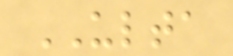ULTA
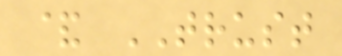& TRUST
